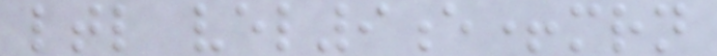ltl vel9e+mrn
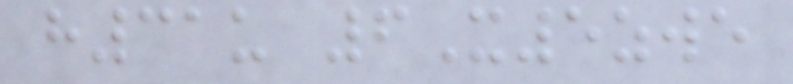h31u 6X5zwe
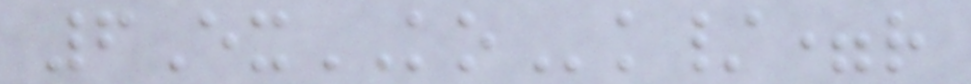6ExKOk/=r
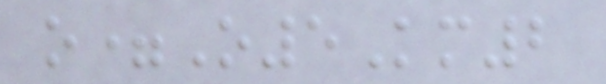o=O5Km2
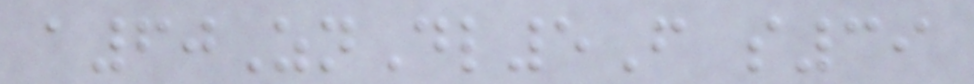a60ZnDl5F s39
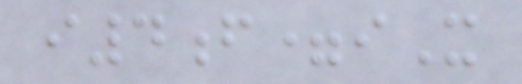i4f=iX
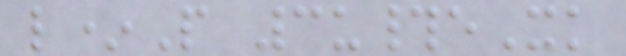l*P 3u#eXk
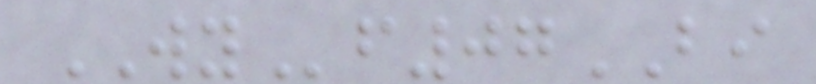WYf07BI
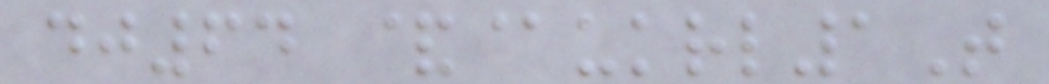dj64 &@ukrl1T
